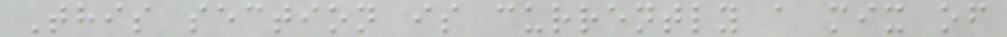This section is currently a mix of
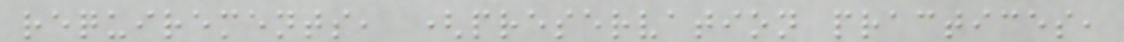requirements, (preservation practices,
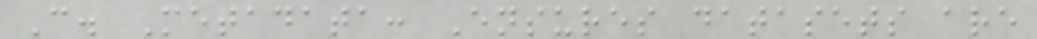C. Metadata: Ensures datasets are
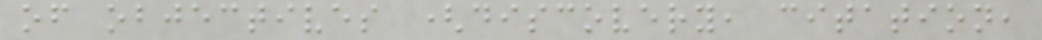of objectives (discovery, citation,
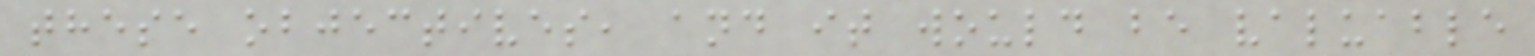these objectives, and it would be valuable
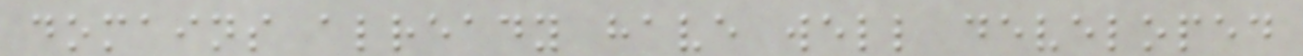domains already have well developed
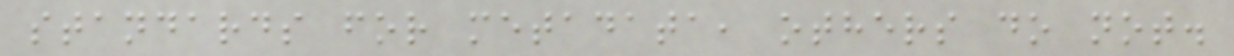standards for metadata, others do not.
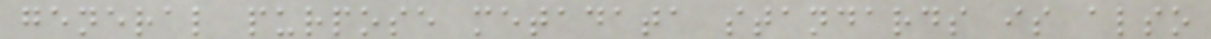general purpose metadata standards is also
